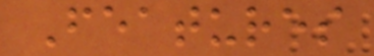Features
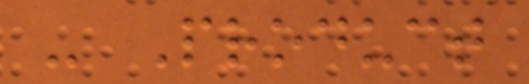- Product
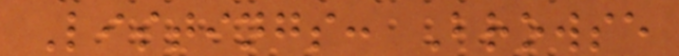Listings: Browse
